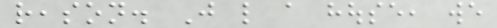reason. Just like a house, we
